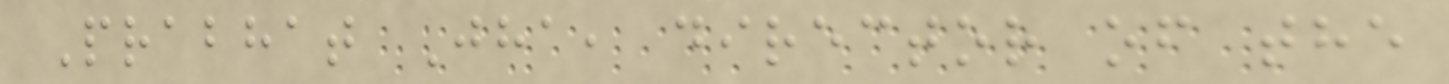Prabhat Jha, director of the
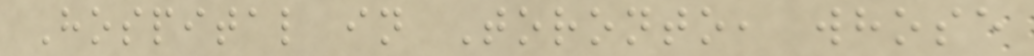Hospital in Toronto, whose
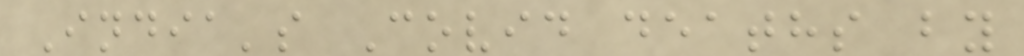India's Covid deaths by
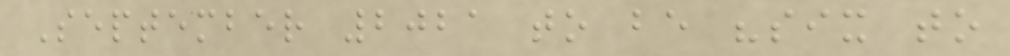September 2021 to be "six to
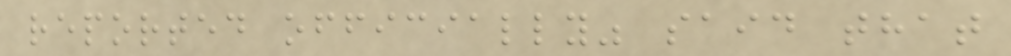reported officially" said that
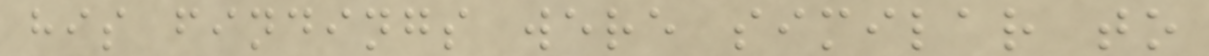his findings were similar to
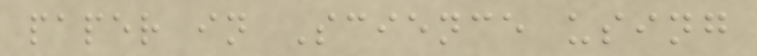paper in Science using
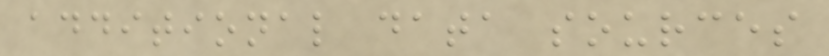additional data sources
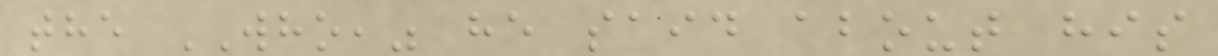the WHO," he said about his
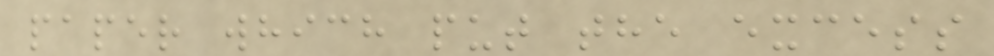paper which put the excess
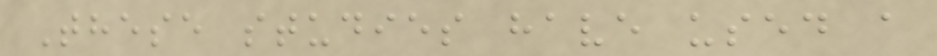These studies have used a
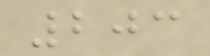203
